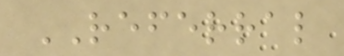REFERRAL
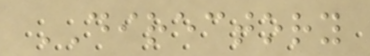DIRECTORY
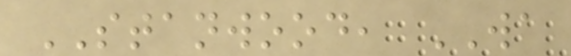STANWOOD, WA
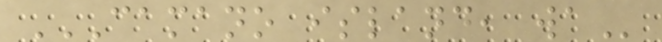CAMANO ISLAND, WA
